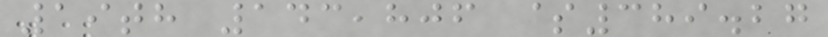19th 143,806 $389.27
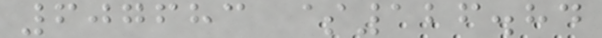607683 $126.84
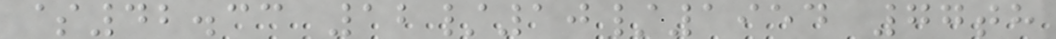$42.33 12/10/1954 77th
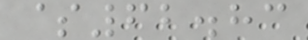$62.83
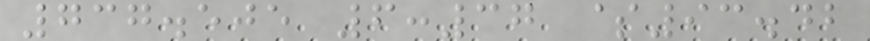737.505 6:37 $93.42
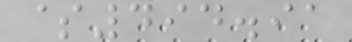$494.91
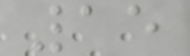15
